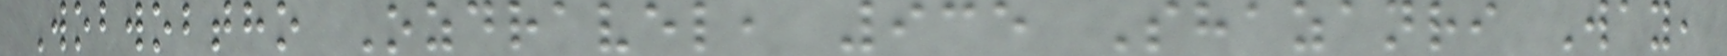Wobwobtho Ozdravel, 935 Shazanri Way,
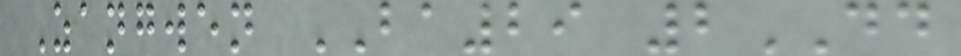Zangwen BA29 2DD
